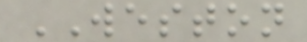WESTON
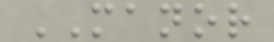MANOR
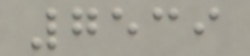7539
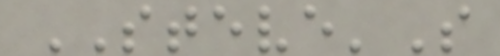STEVE'S
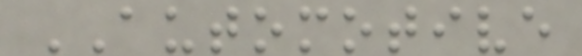AUTOMOTIVE
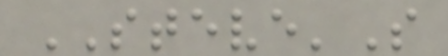STEVE'S
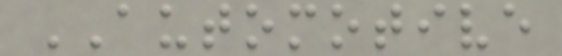AUTOMOTIVE
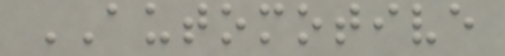AUTOMOTIVE
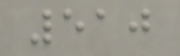510
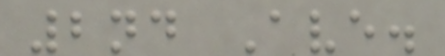2nd Ave.
